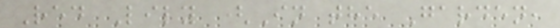Red Lily (In the Garden,
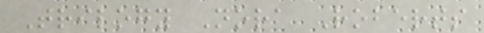Trilogy Nora Roberts
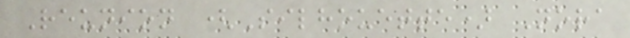Reunion (Silhouette) Nora
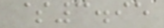$3.95
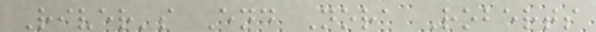River's End Nora Roberts
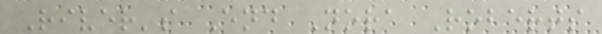River's End Nora Roberts
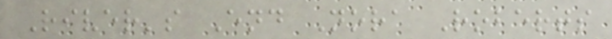River's End Nora Roberts
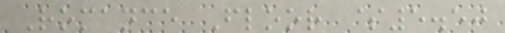Romance Floor $5.50
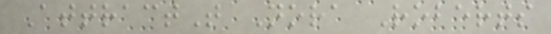AttractT Nora Roberts
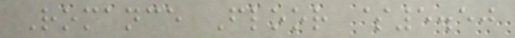Romance Floor $5.50
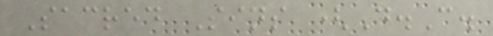Sacred Sins (D.C.
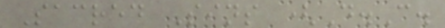Sacred Sins (D.C.
